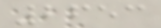2653
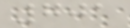701
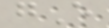gE
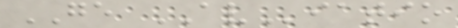GE AViatio
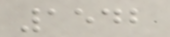1542
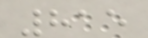815
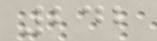242
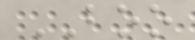BOO
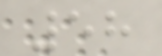58
